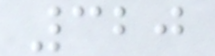320
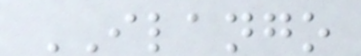ILANGO
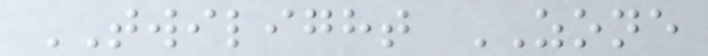TWILIGHT ZONE
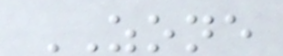ZONE
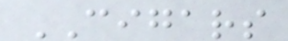CIGARS
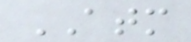ATM
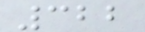322
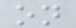on
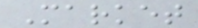Market
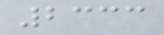2333
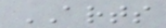ARTS
